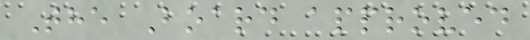The Board approved
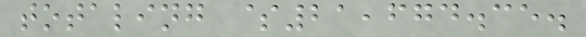totaling $21,674.35.
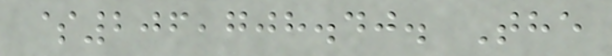$206,708.40. The
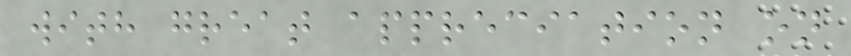with great appreciation on
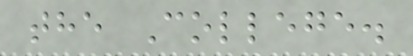the College.
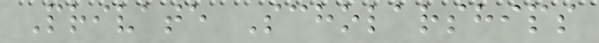Private Scholarships
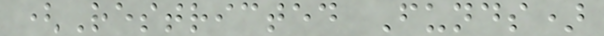(Restricted Funds)
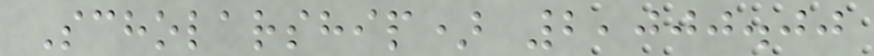Scholarship) 2,000.00
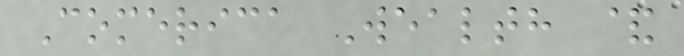Comerica Wealth &
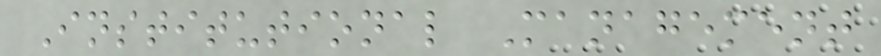Institutional Management
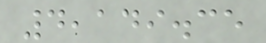4,149.35
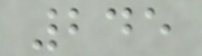245
